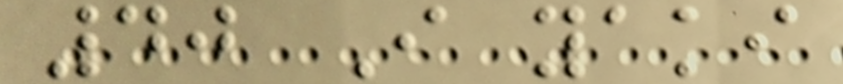40 I yaki
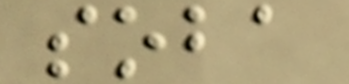soba
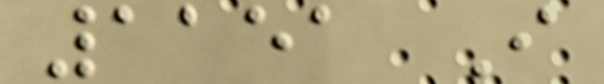1151 I
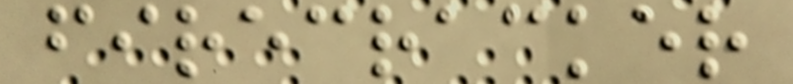firecracker
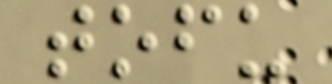tofu
